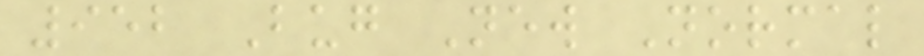952 Bug New Normal
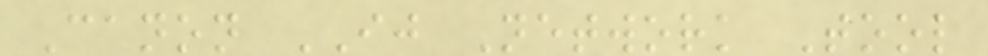Canon IJ Network Tool
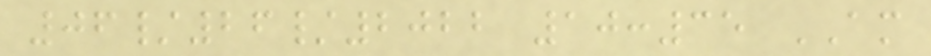06/26/2022 10:35 AM
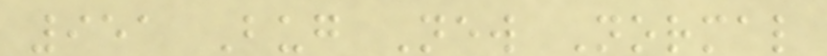951 Bug New Normal
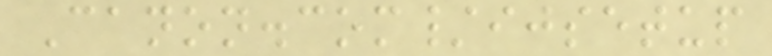Canon.com/ijsetup
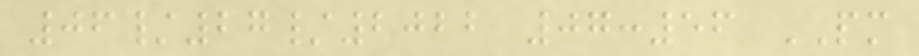06/27/2022 07:56 PM
